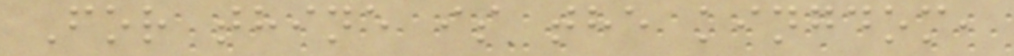For thine is the kingdom,
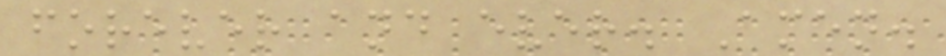forever and ever. Amen.
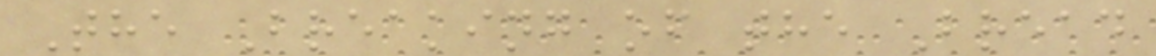The Breaking of the Bread
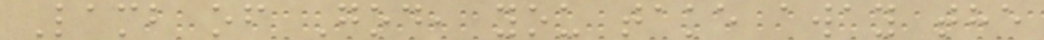Lamb of God, you take away the
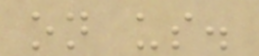on us.
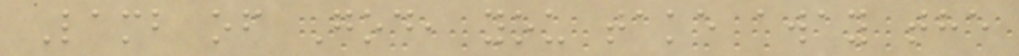Lamb of God, you take away the
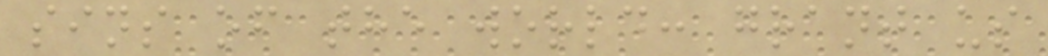sins of the world: grant us
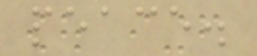peace.
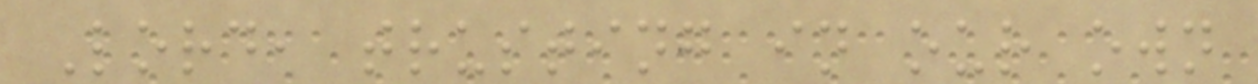Lord, trusting in our own
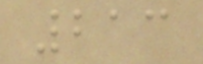213
